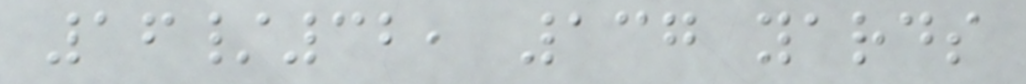16/32, 137 yards
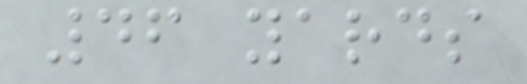46 yards
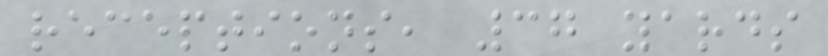receptions, 37 yards
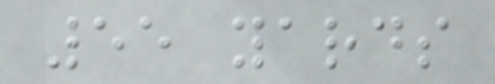55 yards
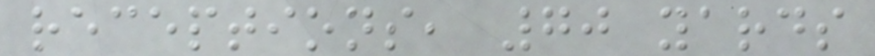receptions, 70 yards
